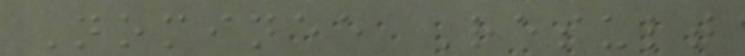Nominee Result
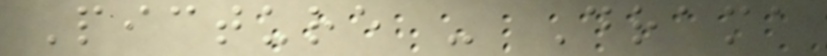Picture - Drama
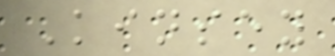Kinsey
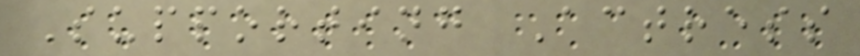Supporting Actress
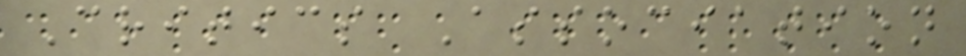Critics Association
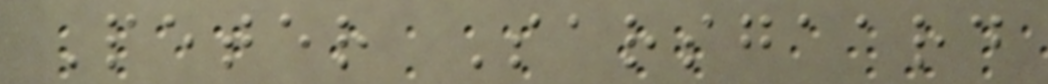Peter Sarsgaard
